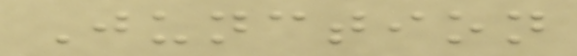Junction
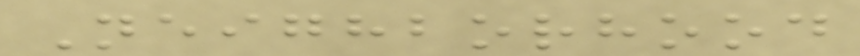Neighborhood
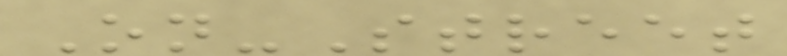On-Street
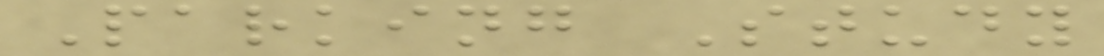Parking Study
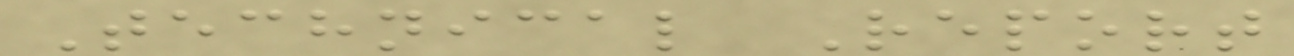Technical Report
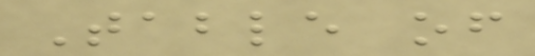Table of
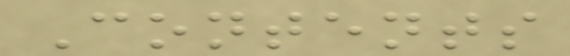Contents
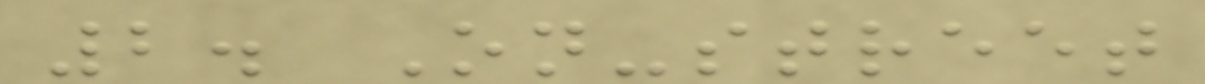2. On-street
